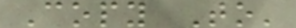Copy To'
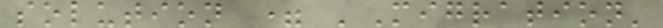solution = 'Migration'
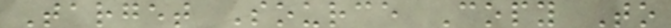Target Source Copy To
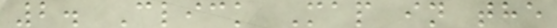2. Click Map in the
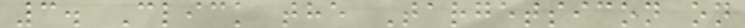3. Click the Targetsicon on
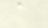a
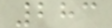283
